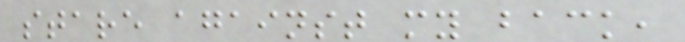stare against my back,
